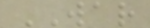WAR
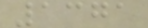1371
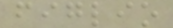figlio
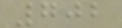702
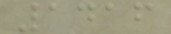1416
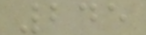245
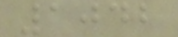1042
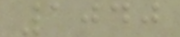1040
